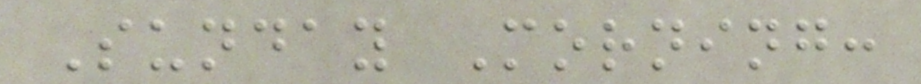Sunday Morning:
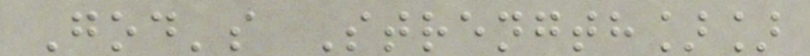God's Strength]]
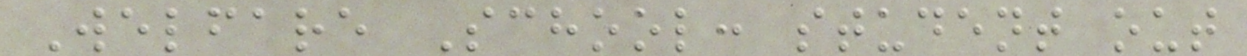Welfare School: student out
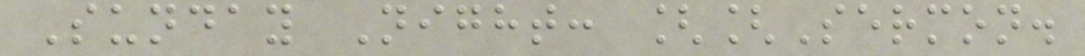Sunday Night: [[Sermon.
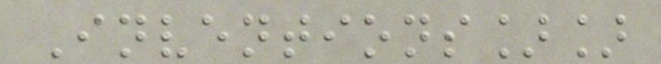Inventions]]
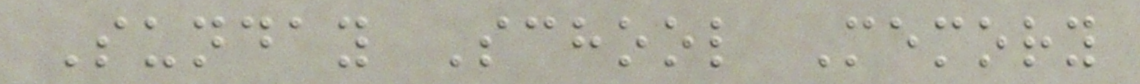Sunday School Memory
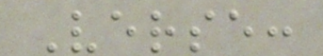Verse:
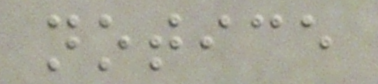notice
